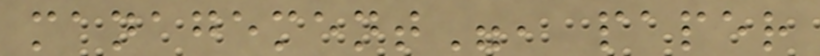management", paper
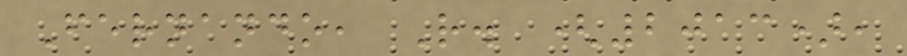Fernando, R. (2013),
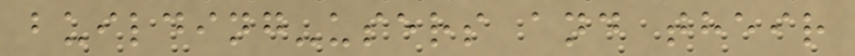building-users and their
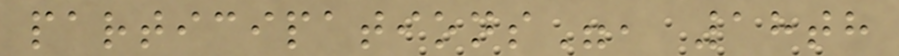participations", 18th
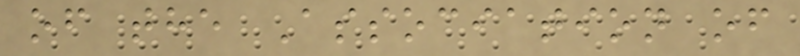of the Association of
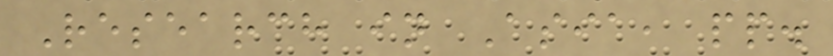Research in Asia, pp.
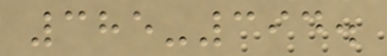385-394.
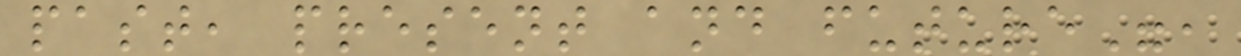past, present and future",
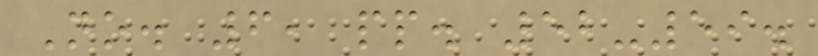No. 6, pp. 52-59.
